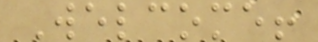Welcome!
